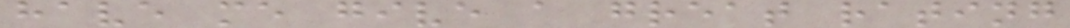have me give a great rating
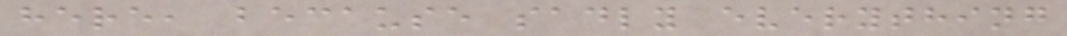here, because sadly everything
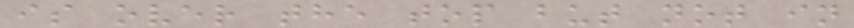is over the top but not in
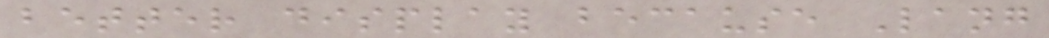better display because Lang
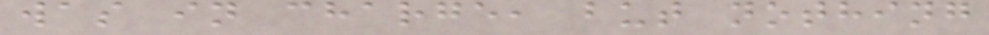was in charge, but nothing
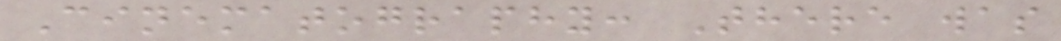Cinematography: There was
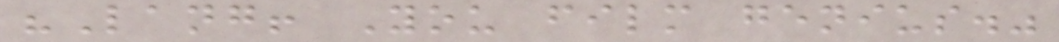"Lang! You film genius."
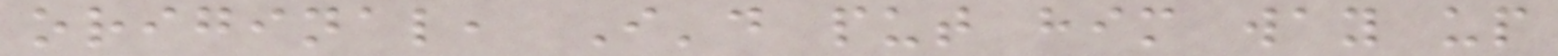original, I'd put him way up
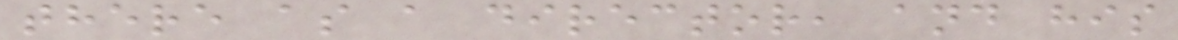there as a director, and his
